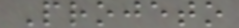Projeto
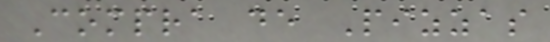Compra de Pizzas
